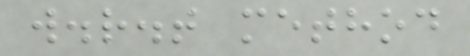w.r.t method
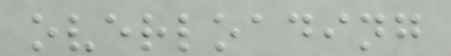overloading
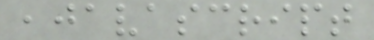,javascript
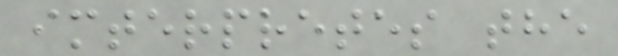imterpretes the
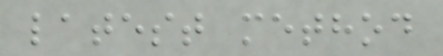latest method
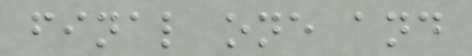final one and
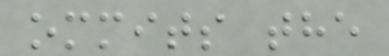ommits the
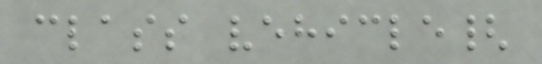class vehicle{
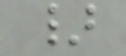}
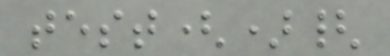test(){
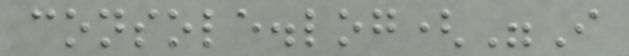console.log("I
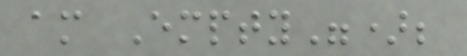am Empty");
